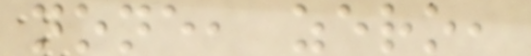none, zero,
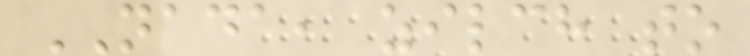NADA, zilch to
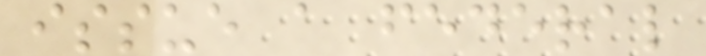issue a federal
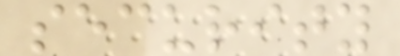security
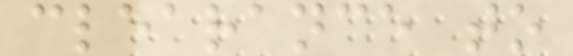clearance to
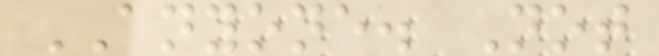ANYONE. Not
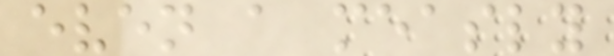even a measly
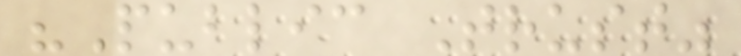"Public Trust"
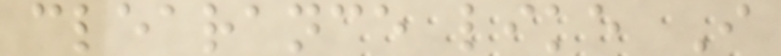clearance like I
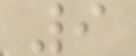9
